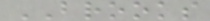BROOKS
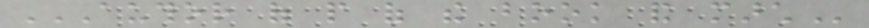AUTHOR OF PEOPLE OF THE BOOK AND MARCH
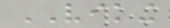VIKING
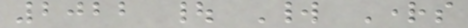2022 | World Rights
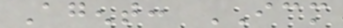Agent: ICM
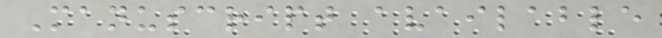Manuscript available
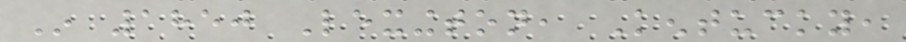In 1850 Lexington, Kentucky,
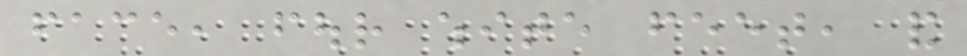face, four white feet, and
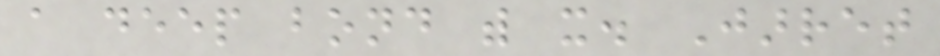a deep bond with it. Jarret
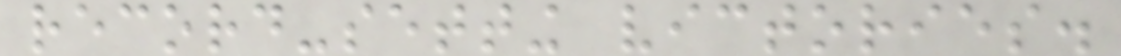record-setting victories.
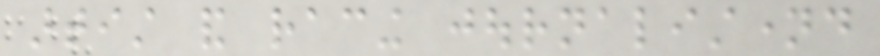artist and racing journalistnamed
